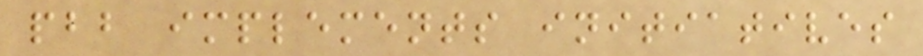pbb implements initiatives
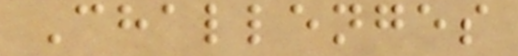Challenges
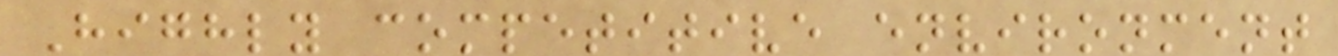Highly competitive environment
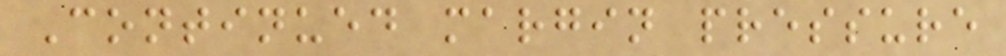Continued margin pressure
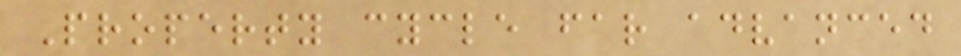Property cycle far advanced
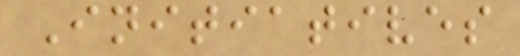Initiatives
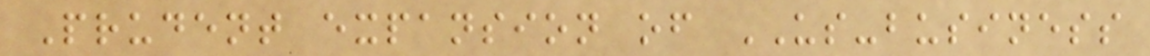Prudent expansion of US-business
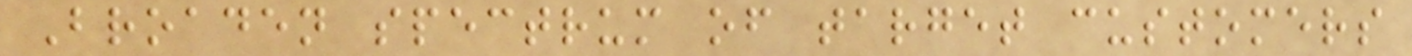Broaden spectrum of target customers
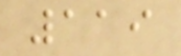119
